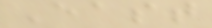East
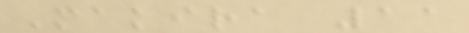Makira 11
